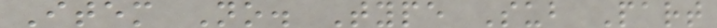Item No. Type Sub Part
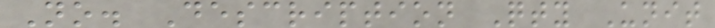No. Description Qty Unit
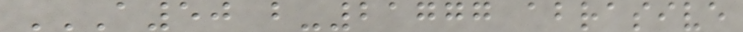A50 B-21777 ABRASIVE
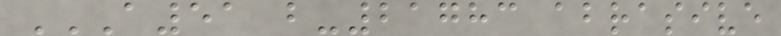A51 B-21783 ABRASIVE
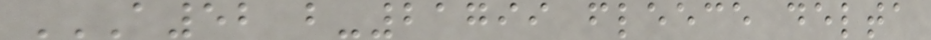A52 B-21799 FLEECE DELTA
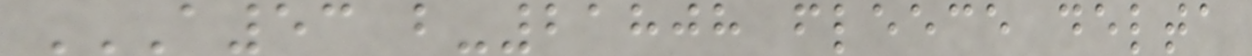A53 B-21808 FLEECE DELTA
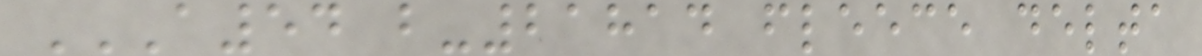A54 B-21814 FLEECE DELTA
